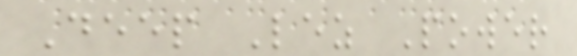Deep Lez Power
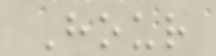Hour
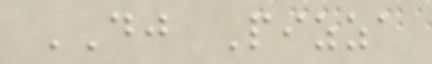DJ Pizza
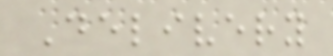Delivery
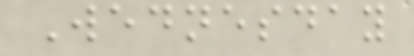Wednesday
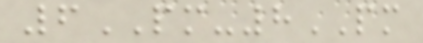6PM-8PM
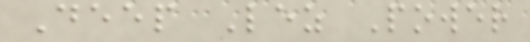Deep Lez Power
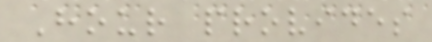Hour provides
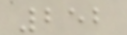252
